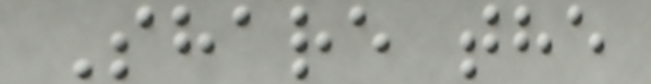Share the
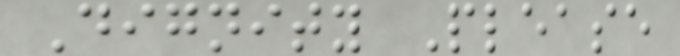Dignity Please
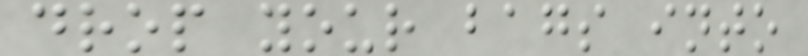drop your bags into
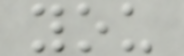you
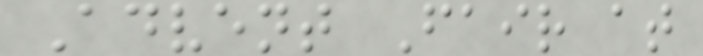Advent Fair at
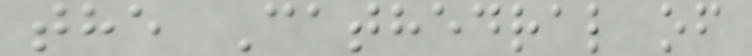the Cathedral of
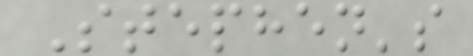Stephen's
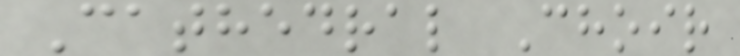Cathedral Choir
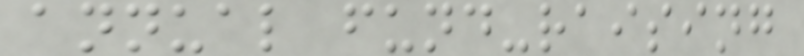annual fund-raising
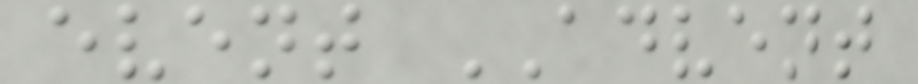event ADVENT
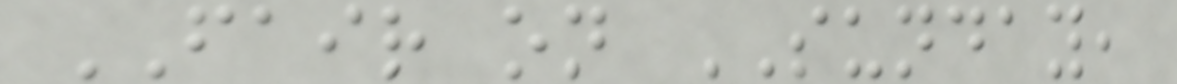FAIR on SUNDAY,
